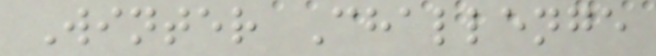Winter Challenge
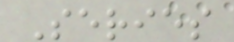Series
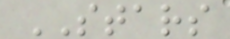STARS
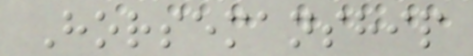Horsemanship
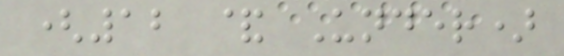(12 & Under)
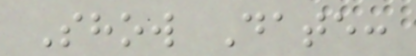Show Date:
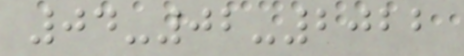04-02-2022
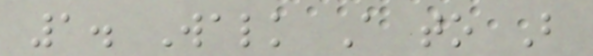1. Walk A to B
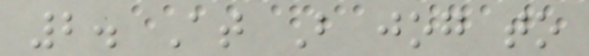2. At B jog to
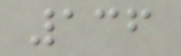136
